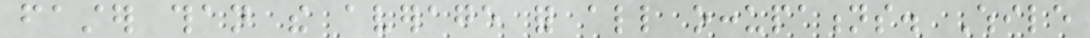faster than the average for all occupations. While
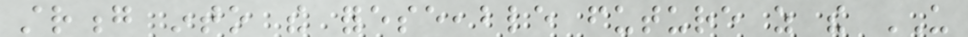strong into the foreseeable future as the US
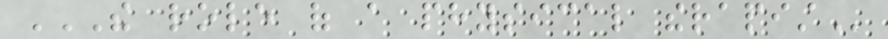THE ROLE OF A PHYSICAL THERAPIST
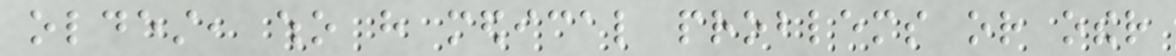oldest, who have medical problems or other
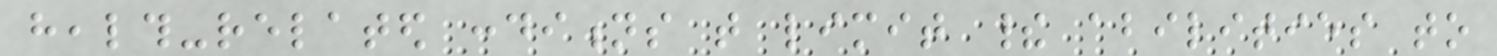health-related conditions that limit their abilities to
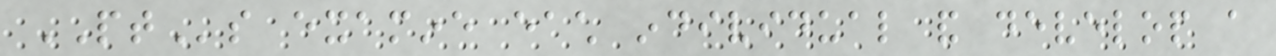PTs examine each individual and develop a
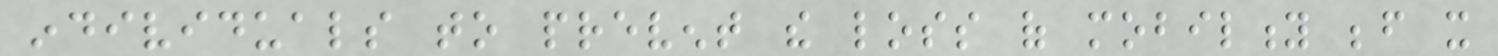individuals to prevent the loss of mobility before it
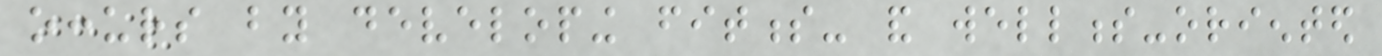occurs by developing fitness- and wellness-oriented
